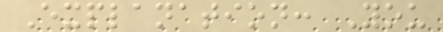Explanation: You
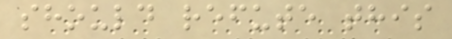should refute this
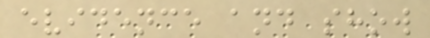evidence and show
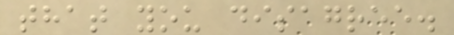that you disagree.
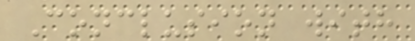Conclusion with
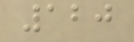120
